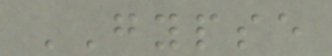GYPSE
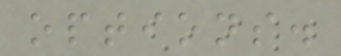options.
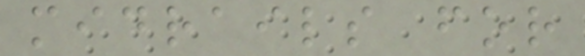midrails for
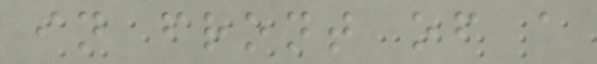in front of a
